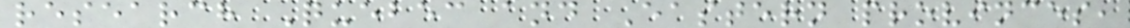research Quebec and Eastern provinces,
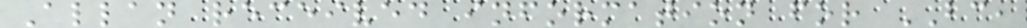Allan received information for BC,
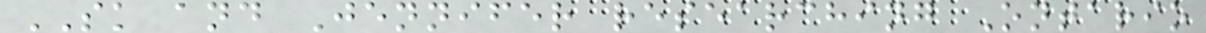SK and Jennifer researching Ontario
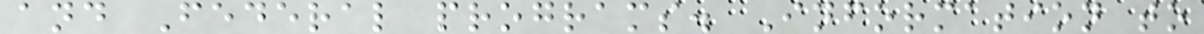and Federal programs. Information to
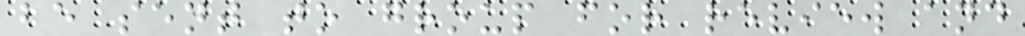be sent to group for review and
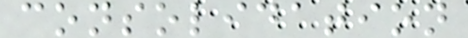consolidation
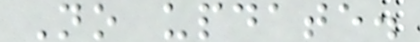No update.
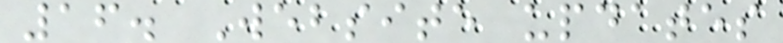16. Website updates
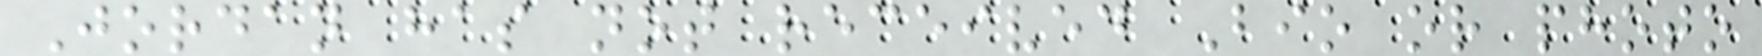Jordan has not received Bio or photo
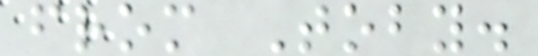from Toby.
